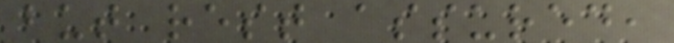but rest assured,
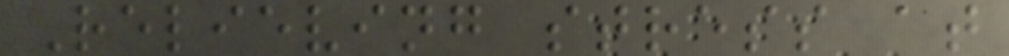Relieving stress at
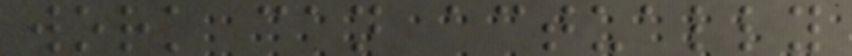work can actually
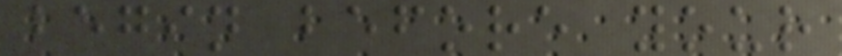begin before your
